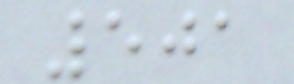501
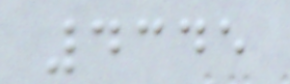4345
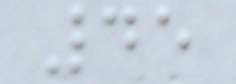45
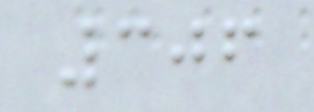306
